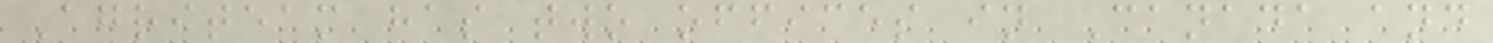Agriteam has two offices in Canada and
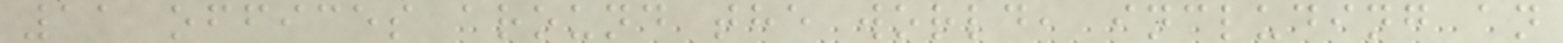11 offices around the world, including an
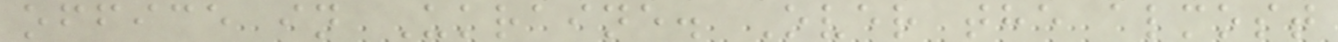office in Ukraine. Over the almost
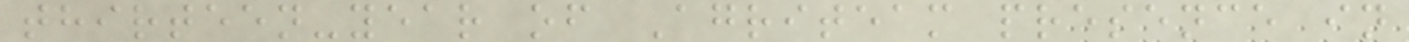thirteen-year of Agriteam presence in
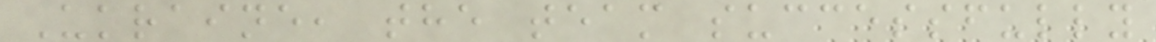Ukraine, the team successfully
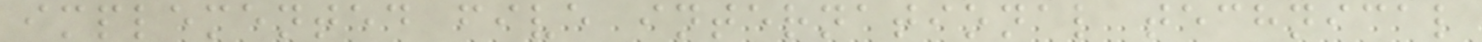implemented five international technical
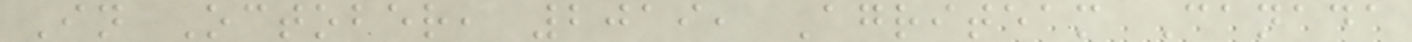In October, 2019, Agriteam Canada
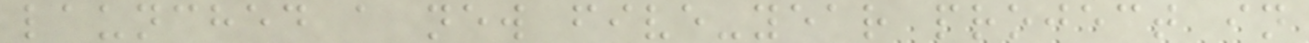launched a new five-year project in
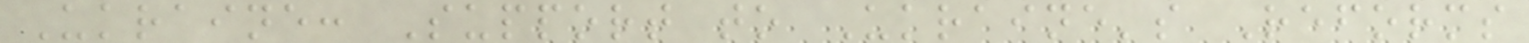Ukraine: Support to Ukraine's Reforms
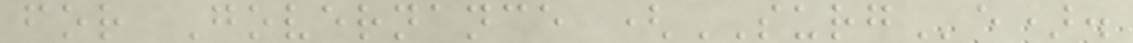for Governance (SURGe).
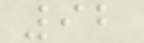92
